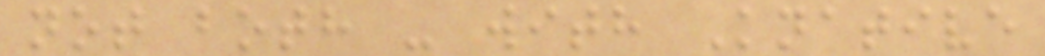not both - with Knative
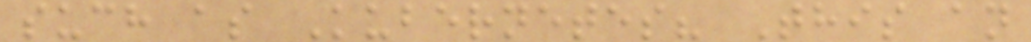such as Kubernetes? This an
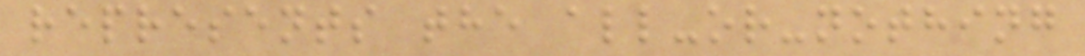represents the all-or-nothing
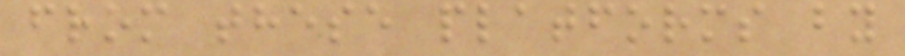from these platforms by
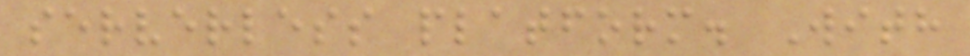serverless platform. With
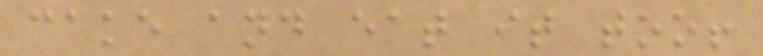cake and eat it too!
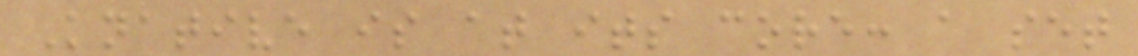Knative is at its core: a set
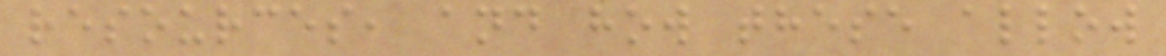resources, and how these allow
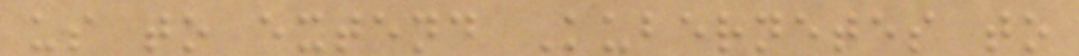us to extend Kubernetes to
